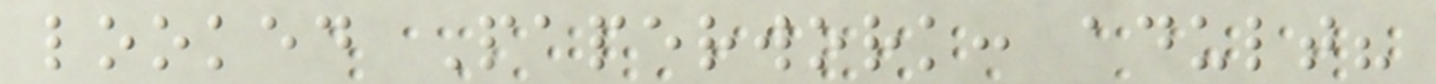looked Paperwork: adult?
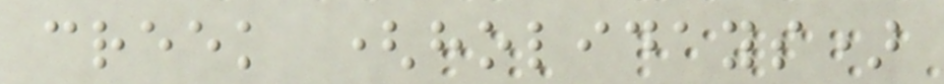creek (holidays)
